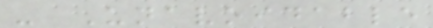- Unavoidable
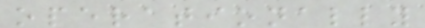operationally
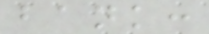bank:
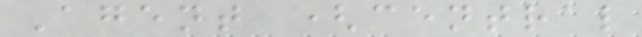Agent (central
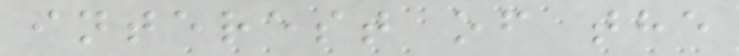interest of the
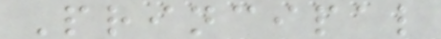Principal
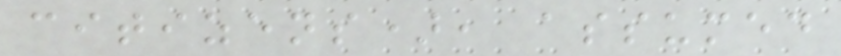citizens), assumed
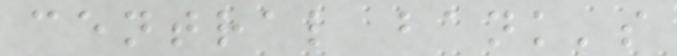central bank's
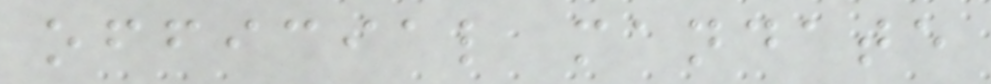official mandate
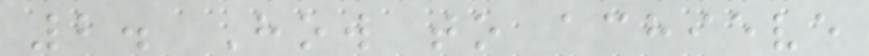2. How to achieve
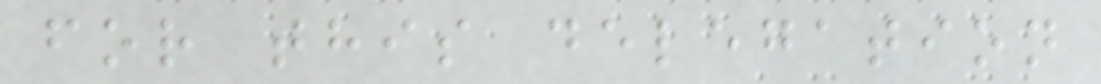for this delegation
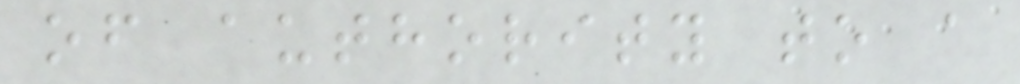of authority to a
